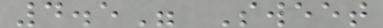4.5" Sweet
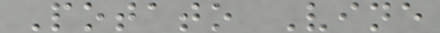Potato Vine
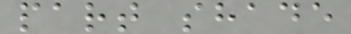part shade
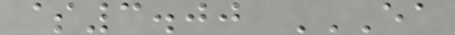$3.00 EA
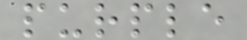purple
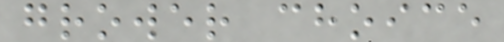grower choice
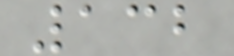132
